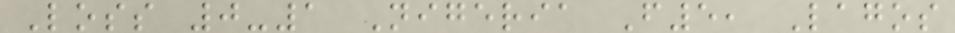Loss 0-1 Nigeria F5, Lagos
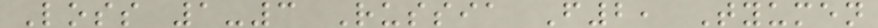Loss 1-3 Russia F2, Tyumen
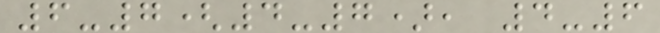6-7(4-7), 4-6
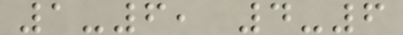1-6, 4-6
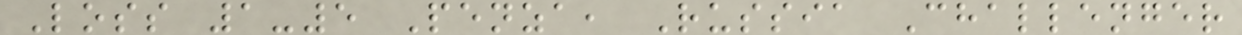Loss 1-5 Penza, Russia Challenger
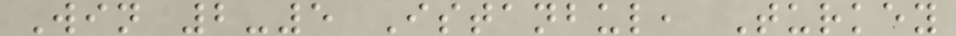Win 2-5 Istanbul, Turkey
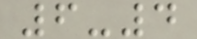6-4
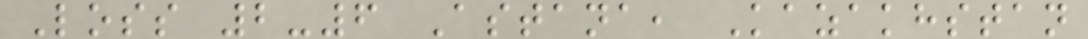Loss 2-6 Astana, Kazakhstan
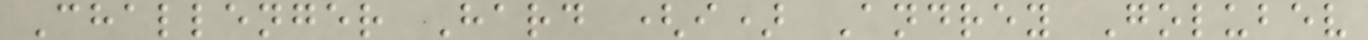Challenger Hard (i) Andrey Golubev
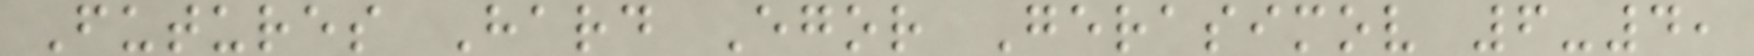Futures Hard Egor Gerasimov 6-4,
